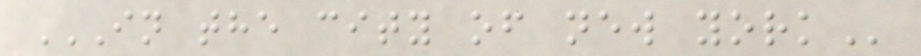IN THE CITY OF NEW YORK
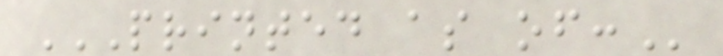PRINTED AS OF:
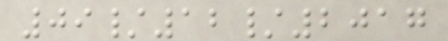09/12/2017
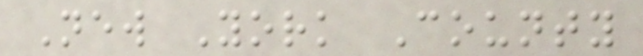New York County
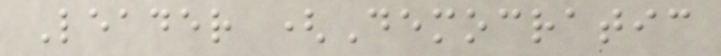Leader (Democratic
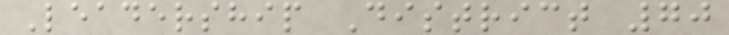Leadership District 70
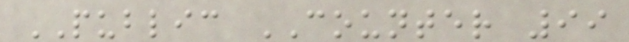PUBLIC COUNTER 99
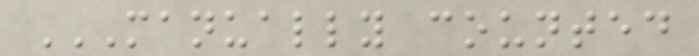MANUALLY COUNTED
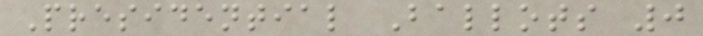Presidential Ballots 0
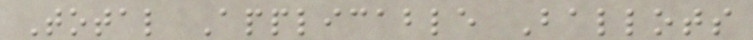Total Applicable Ballots
